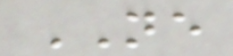NE
